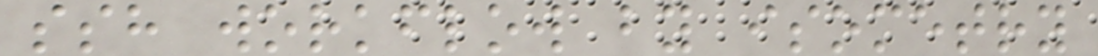ssh workflow by isometry
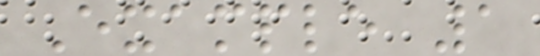Example 1
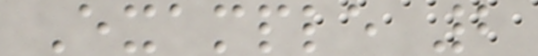Example 2
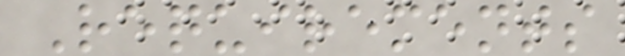Requirements
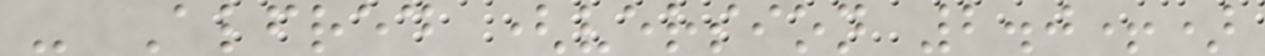- Alfred (version 2.0+)
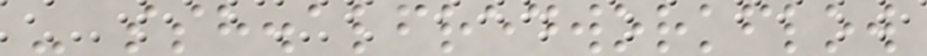- ssh.alfredworkflow
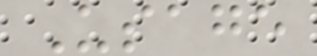Usage
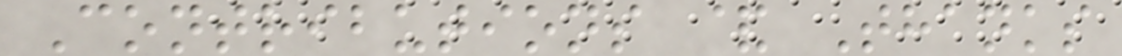Contributions & Thanks
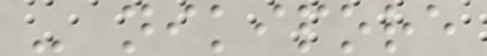- nikipore
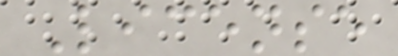License
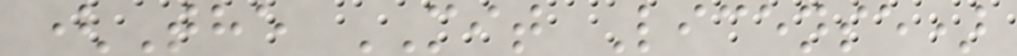(The MIT License)
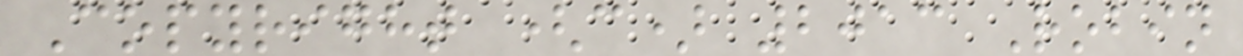Copyright (c) 2013 Robin
